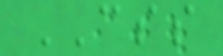CSS
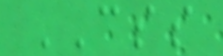CSS
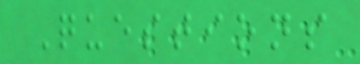Questions
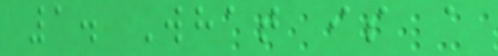1. What is a
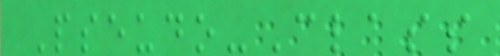Pseudo-Class
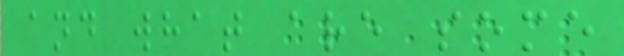and what are some
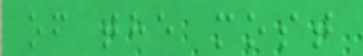of the most
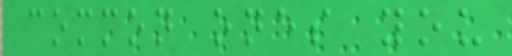common ones you
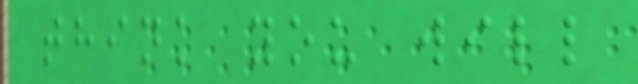think you will
